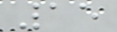15
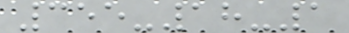355-18-1
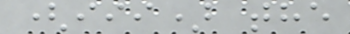(iii) the
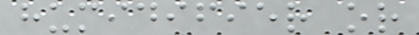humidifier or
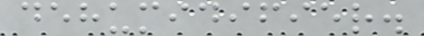dehumidifier.
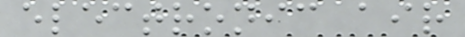electronic air
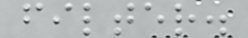filter.
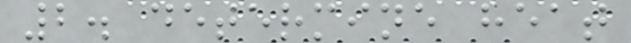2. determine heat
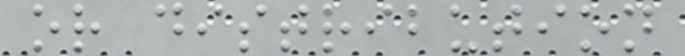or distribution
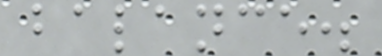balance.
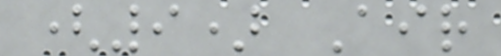(9) Air
